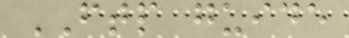FTP guide
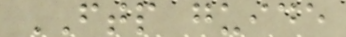FTP guide
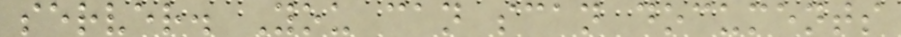server. You can scan documents
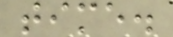time.
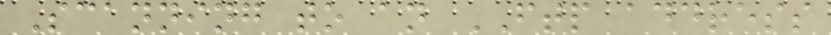Scanning to an FTP address
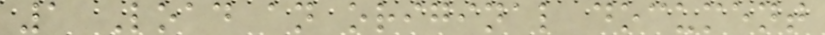1 Load an original document
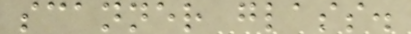scanner glass.
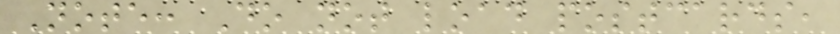Note: Do not load postcards,
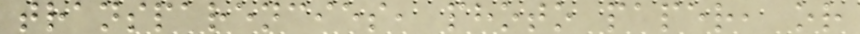transparencies, photo paper, or
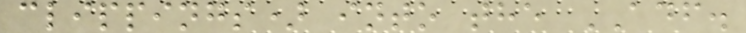clippings) into the ADF.
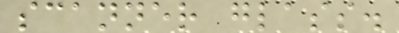scanner glass.
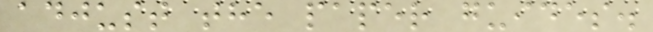adjust the paper guides.
